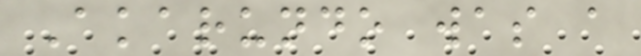Akarundo was a
